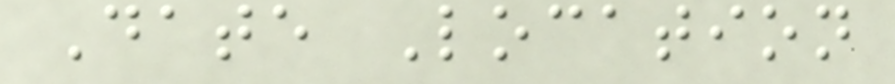Date Location
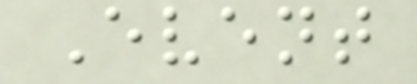Event
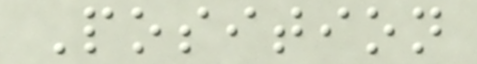Position
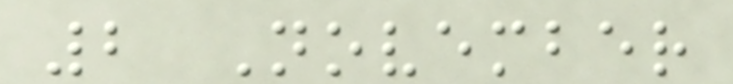2 November
